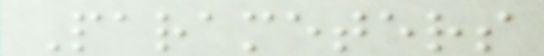Parameters
